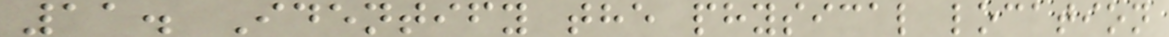11. Identify the physical location
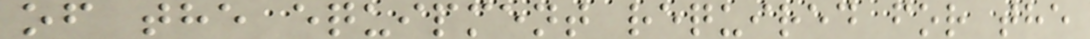of the equipment required for the
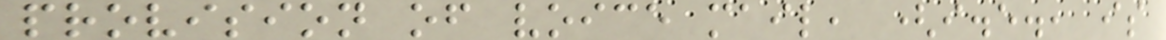provision of voice mail, (i.e., is
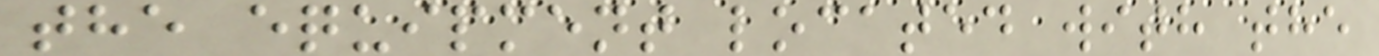the equipment located with the
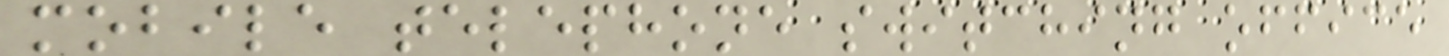mobile telephone switching office
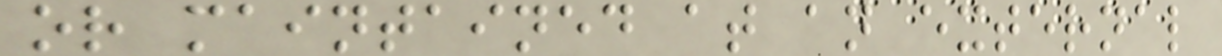or maintained at an external
